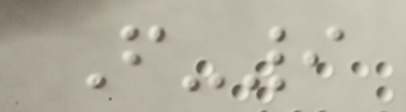F-9
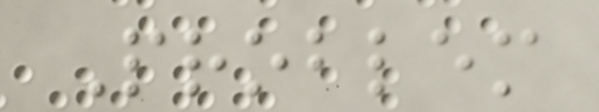Problem
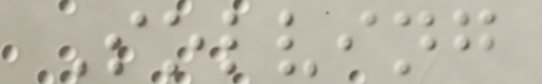Solving
